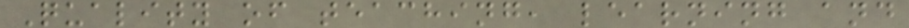Quality of teaching, learning and
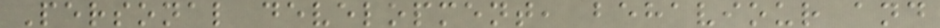Personal development, behaviour and
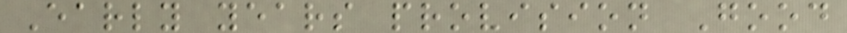Early years provision Good
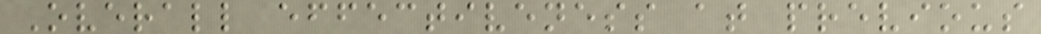Overall effectiveness at previous
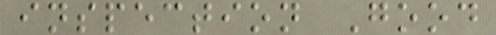inspection Good
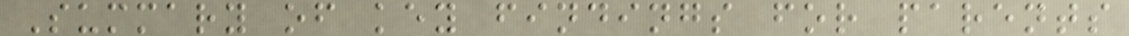Summary of key findings for parents
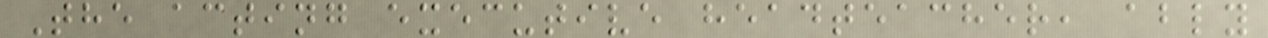The acting executive headteacher, ably
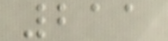211
